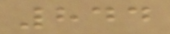844
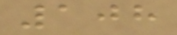108
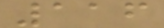116
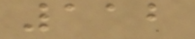112
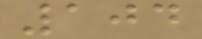104
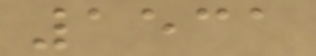1531
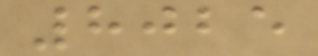8025
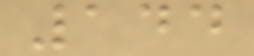144
